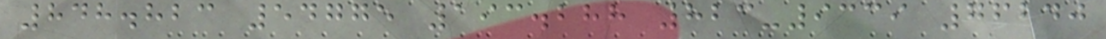848.823 54775 193.288 823-9339 76240
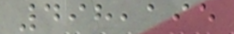498,195
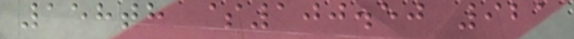158th $100.50 921
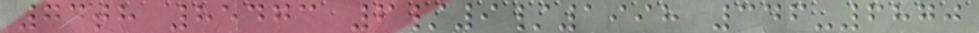74th 85473 6/9/1998 346-6870
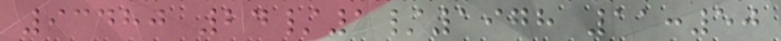93480 24/1/1978 11:50
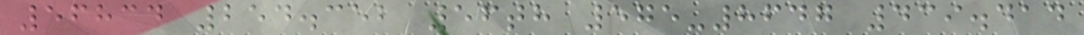56834 254.352 56th 575-8647 439.414
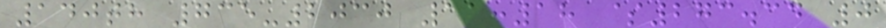140th 735-2030 11:18 $273.34 0
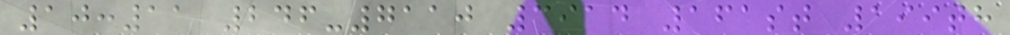10:11 246-7110 3914 161st 199th
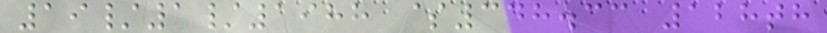19/1/1988 $348.33 128th
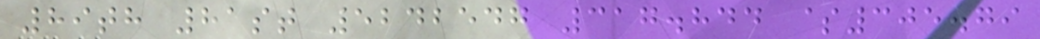89th 81st 5242547 317.844 $305.79
